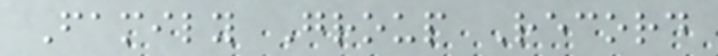Family Group Record
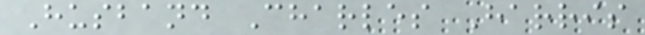Husband Charles Harris
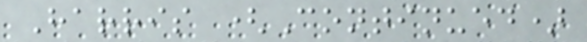Harris (Continued)
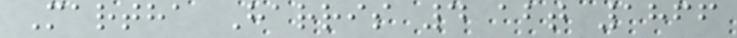Martha Harris 4 abt 1866
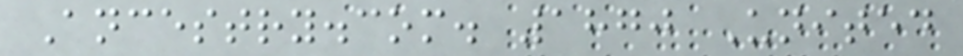Ancestry.com. 1870 United
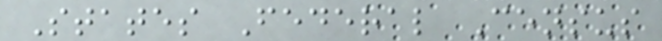States Federal Census
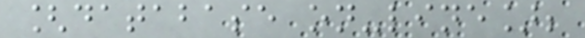[database on-line];
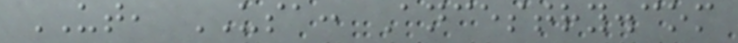UT, USA: Ancestry.com
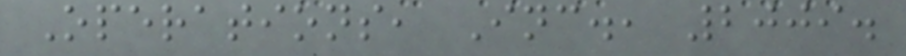Operations, Inc., 2009.
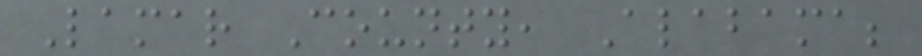Lamar County, Alabama;
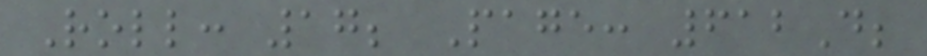Roll: 17; Page: 612D;
